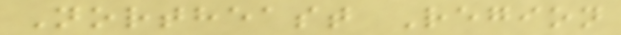Northeast Region
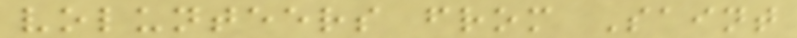volunteers from Saint
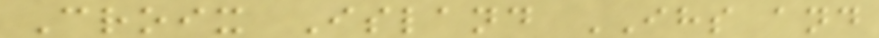Croix Island IHS and
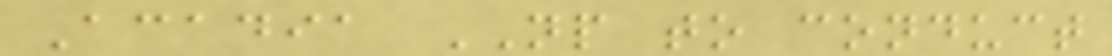Acadia NP to conduct
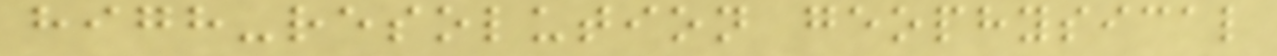high-resolution geophysical
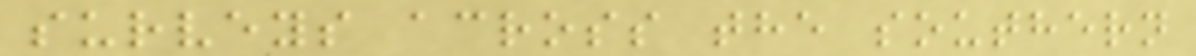surveys across the southern
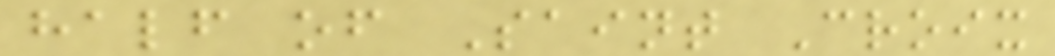half of Saint Croix
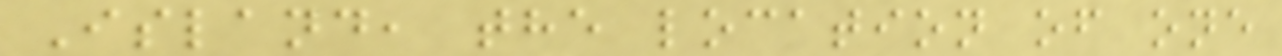Island, the location of one
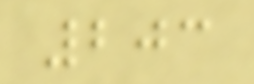203
